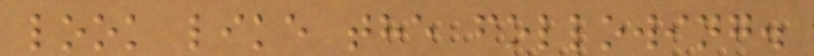look like the following.
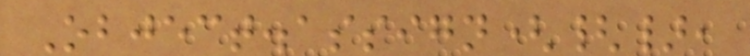Object.assign({},
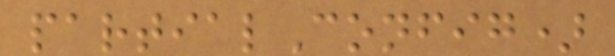partialConfig)
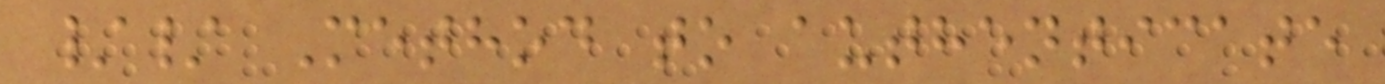// Method to authenticate
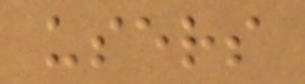users
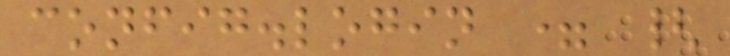config.login = {
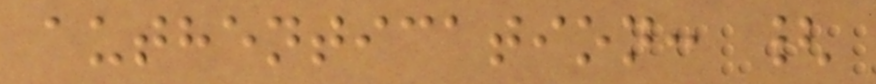authentication: {
